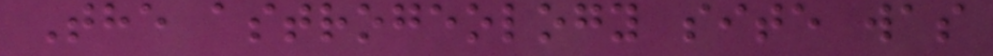The astrogeology site was
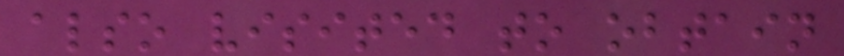also visited to obtain
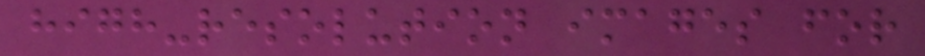high-resolution images for
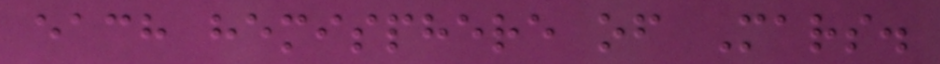each hemisphere of Mars.
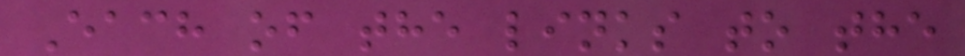Each of the links to the
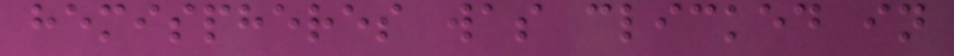hemispheres was clicked in
